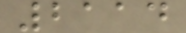2114
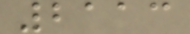2113
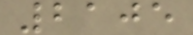2105
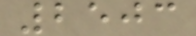2503
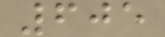605
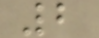2
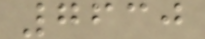7630
